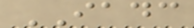IADC
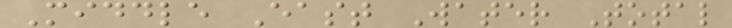Middle East Water Total
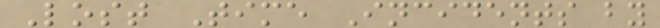Lost Time Incidents by
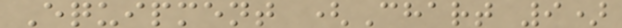Equipment (Chart 9)
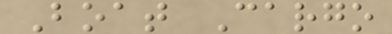Boat Cargo
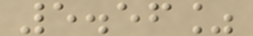5.56%
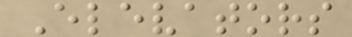Elevators
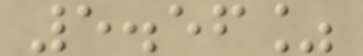5.56%
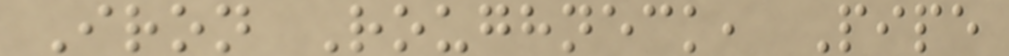Iron Roughneck, Pipe
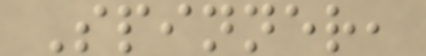Spinner,
